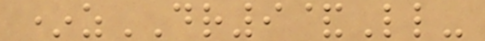*zDR9&Ll-
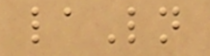laLn
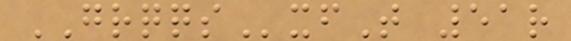GRQQSxfT 51r
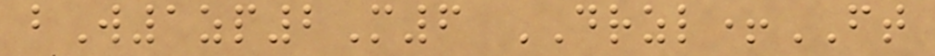bW1zp2M6 DRZL+FT
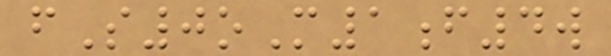fS0oM1f4w
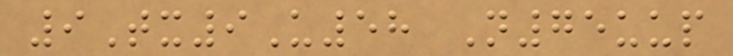9Tx9U58 N75uup
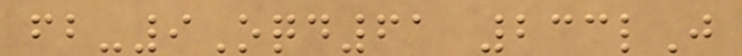fb-9Oqd61 233lJ
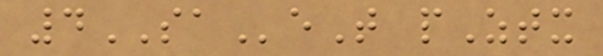4SAeT pZtx
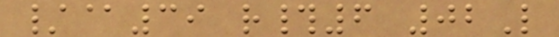/@39 r#6 02L
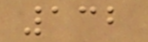132
